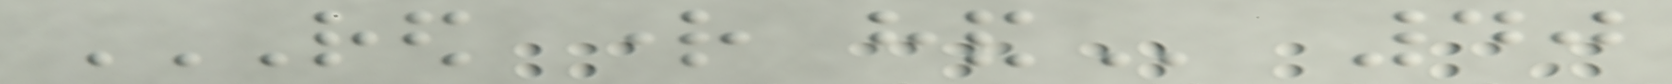RED RIGHT HAND 40
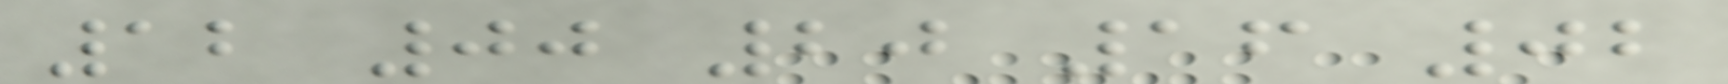12 00 20 16 02
